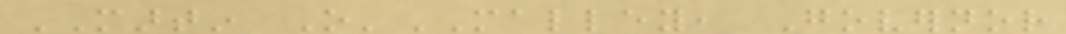MARTIN O'MALLEY, Governor
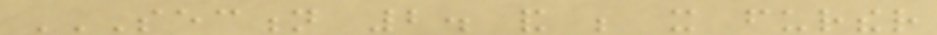SECTION 2. AND BE IT FURTHER
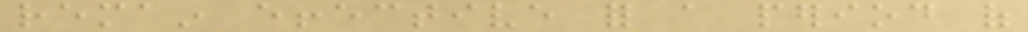remain effective for a period of
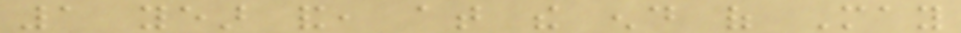1 year and, at the end of May
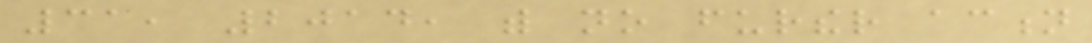31, 2014, with no further action
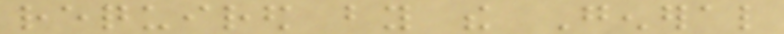required by the General
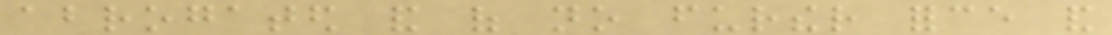abrogated and of no further force and
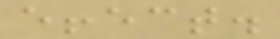effect.
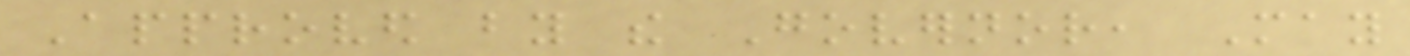Approved by the Governor, May
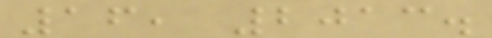16, 2013.
